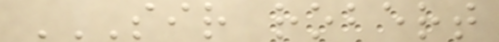SIR ROBERT
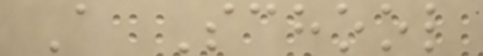A School
